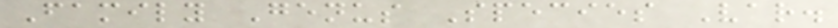Family Genus Species Var.
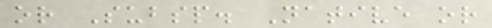or Subsp. Native or
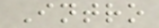Intro
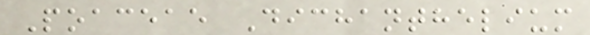Poaceae Dichanthelium
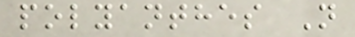polyanthes N
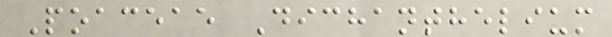Poaceae Dichanthelium
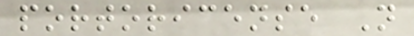portoricense N
